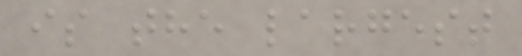is the largest
